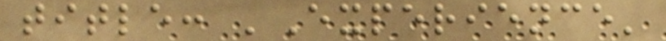title: 'Experience'
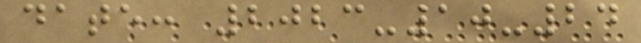date: 2023-10-24
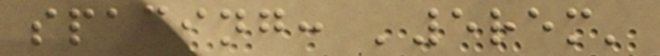spacing: '5rem'
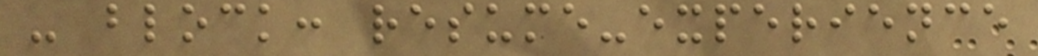- block: resume-experience
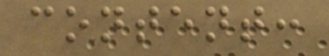content:
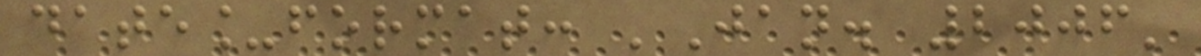date_format: 'Jan. 2006'
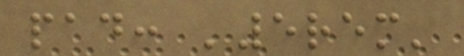pad: '5rem'
